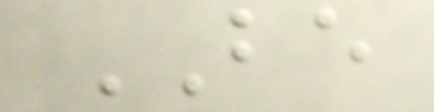BE
